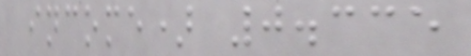income) 0.335
